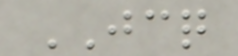JCQ
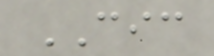CIC
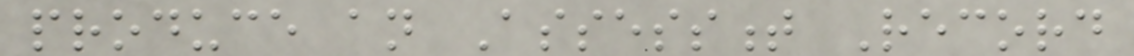produce an Assessment Record
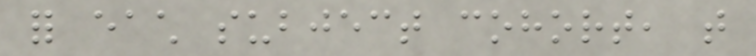for each subject cohort, that
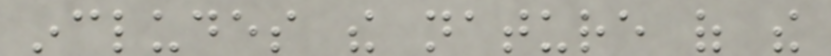includes the nature of the
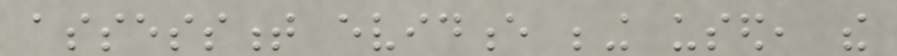assessment evidence being used, the
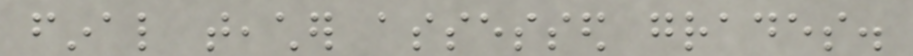final teacher assessed grades.
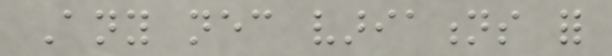Any necessary variations for
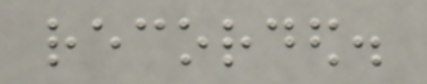recorded.
